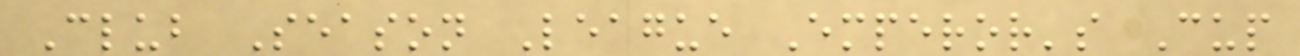Club Season League Emperor's Cup
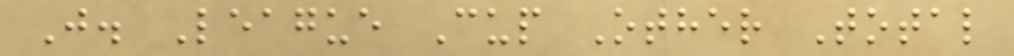J. League Cup Other Total
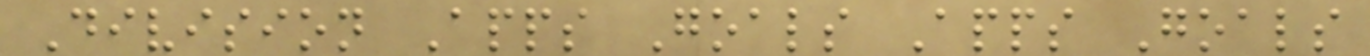Division Apps Goals Apps Goals
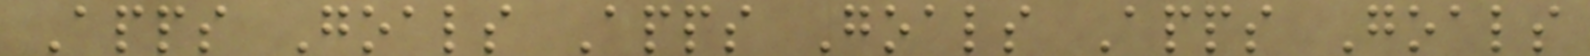Apps Goals Apps Goals Apps Goals
